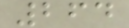264
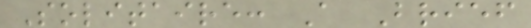Solitaire: A Brief
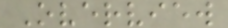Overview
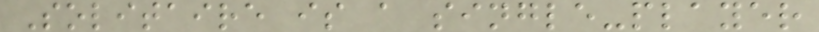Solitaire is a single-player
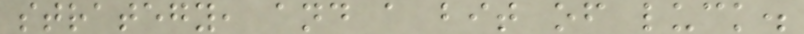strategy, and a bit of luck.
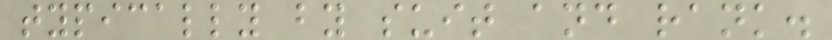typically by suit and rank.
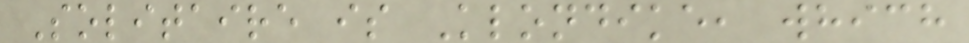Solitaire is Klondike, which
